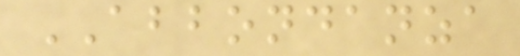ABBONDANZA
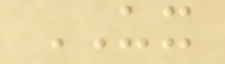UX
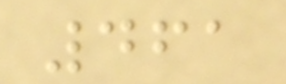461
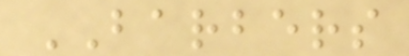BARBERS
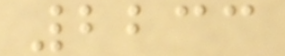2233
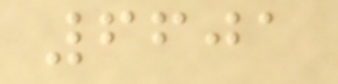6601
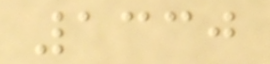1330
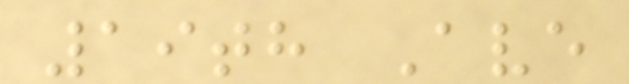19th Ave
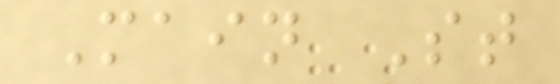Main St
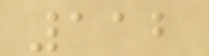112
